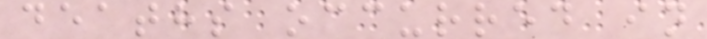deaths occurred in
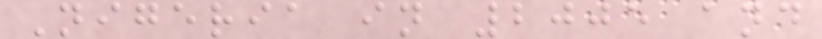Nigeria in 2005 and
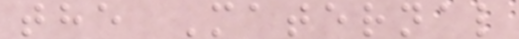the Maternal
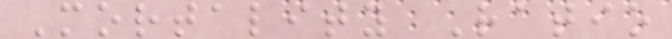Mortality Ratio
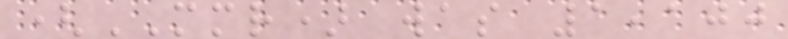(MMR) was 1,100
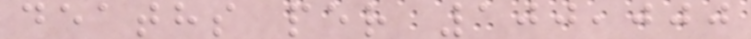deaths per 100,000
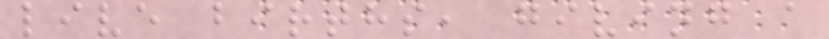live births, giving a
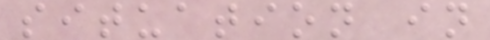situation in
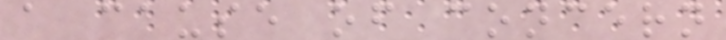a cause of concern
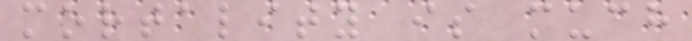mortality is much
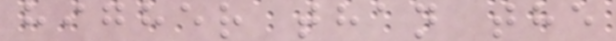higher than the
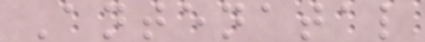Antenatal
